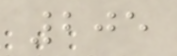205
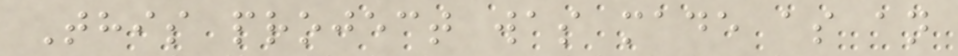This project was made as an
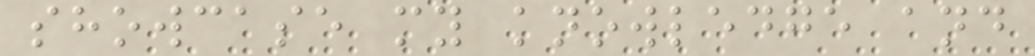showcase my knowledge and
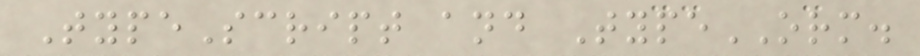TypeScript and TypeORM.
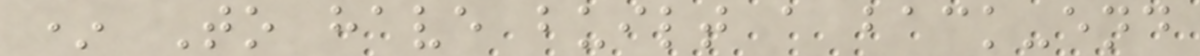* To have built a back-end
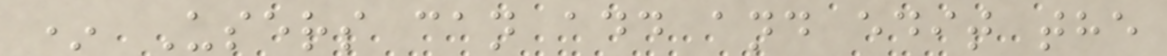* Users can add and edit the
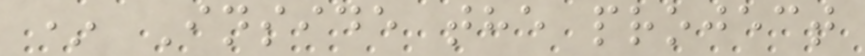* Inside the project
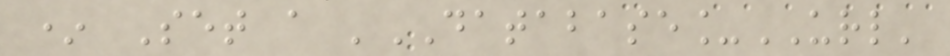* Set a 'DATABASE_URL'
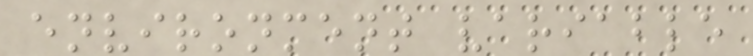environment variable
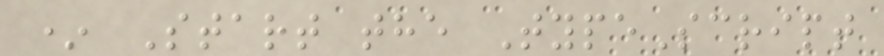* Start the TypeScript
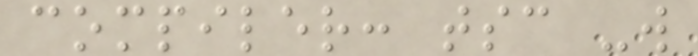compiler: tsc -w
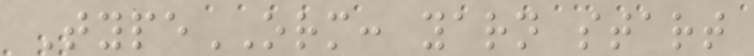TypeORM: yarn start
